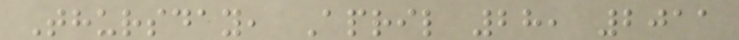Thursday, April 28, 2011
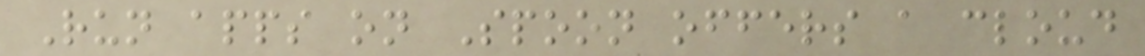Run apps on Spoon offers a cloud
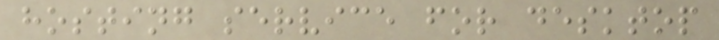hosting service for desktop
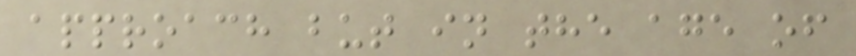approach but in the age of
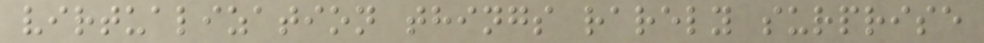virtualization things rarely surprise
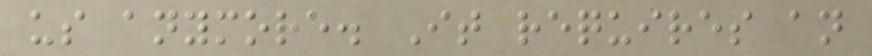us anymore. It requires an
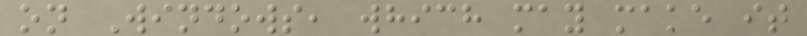on Windows, which may make it
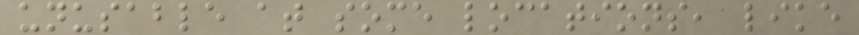unusable at some locations, like
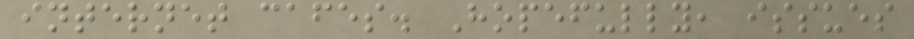internet cafes. Hopefully, issues
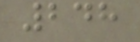248
